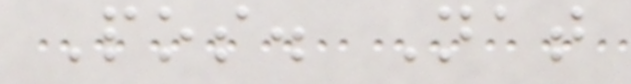Pos. Nat
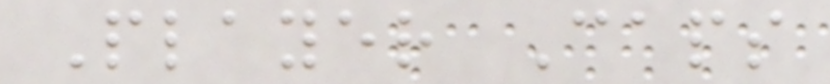Player Caps
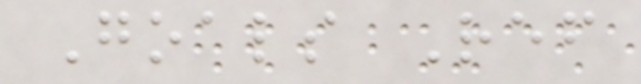Goals Ref
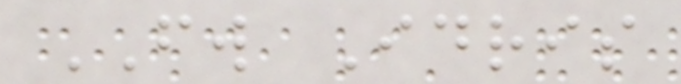FW Idris
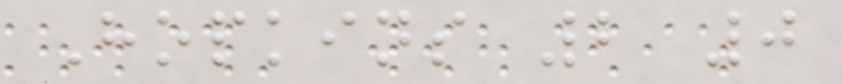Hopkins 2 0
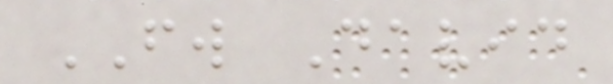FW David
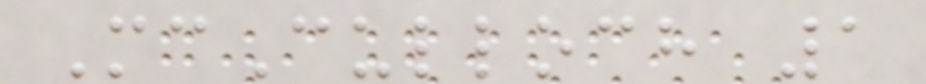McCulloch 1
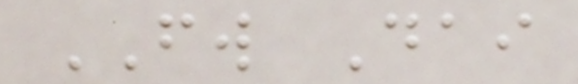FW Dai
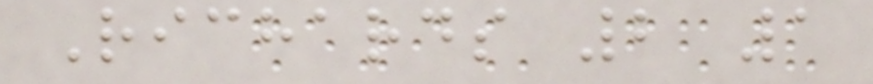Richards 2 1
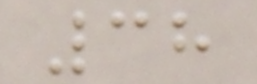38
